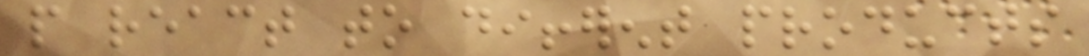people react to different products
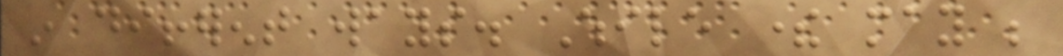in different ways. While there may be
